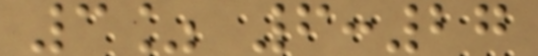3% 6:27
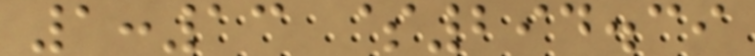1:13 $294.39
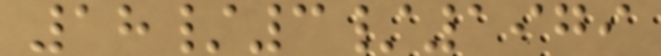18/3/1979
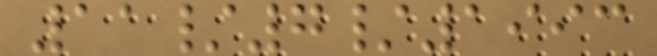11/7/1993
